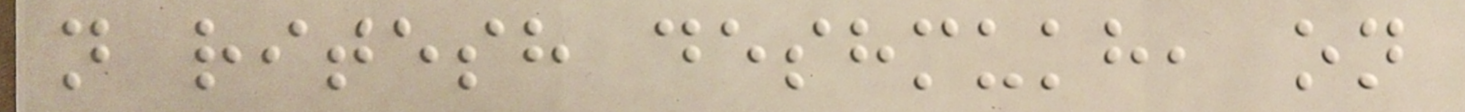n ritesh deshmukh, on
